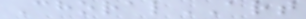ChoralART
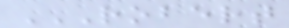ROBERT
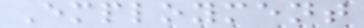Employment
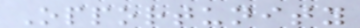Opportunity
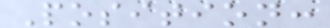Position:
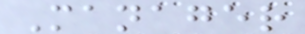Manager
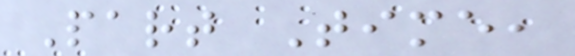Part Time,
